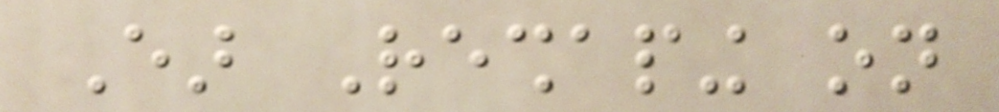Ear Reshaping on
